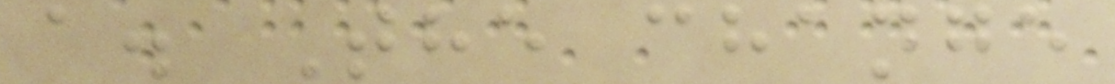a. The change
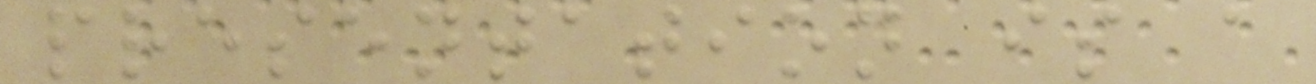presentation is a
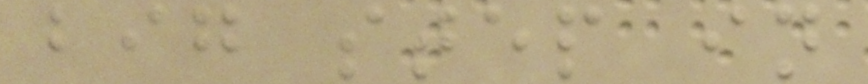big step in
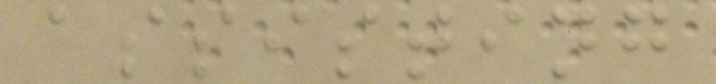assisting
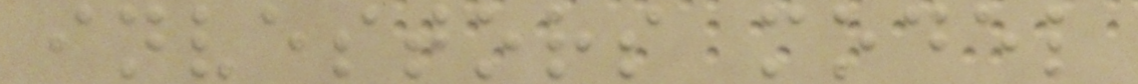investors model
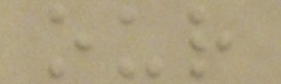our
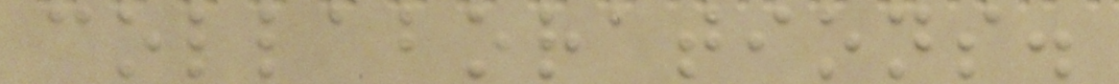collaborations.
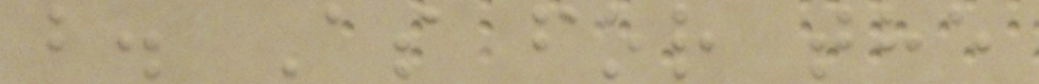b. As for the
